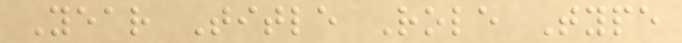Year Title Role Type
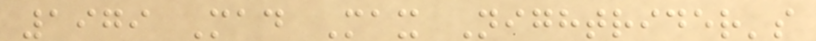1979 Mad Max Nightrider's
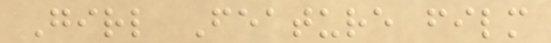Girl Feature film
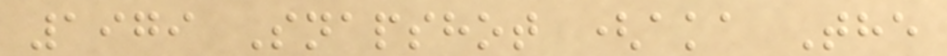1979 Snapshot (aka The
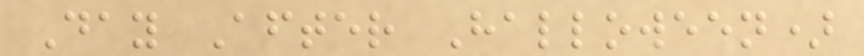Day After Halloween)
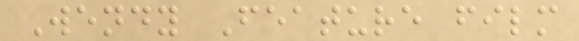Wendy Feature film
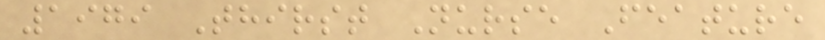1979 Thirst Nurse Feature
